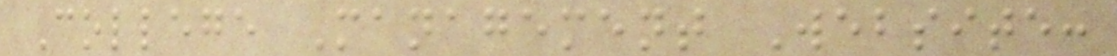College Management Website:
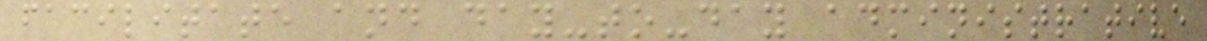facilitate and day-to-day administrative
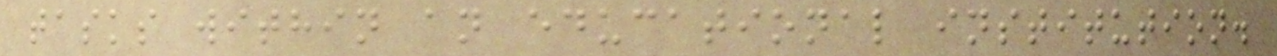tasks within an educational institution.
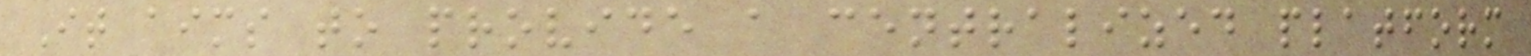It aims to provide a centralized platform
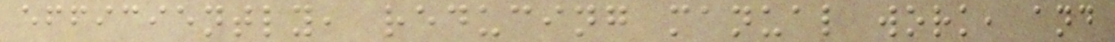efficiently, reducing manual work, and
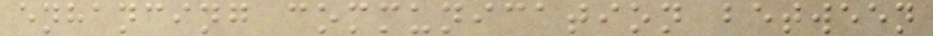enhancing communication between
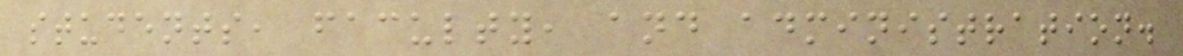students, faculty, and administration.
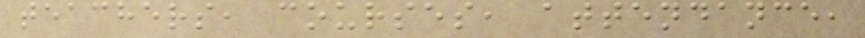teachers, courses, attendance,
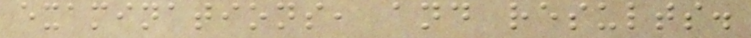examinations, and results.
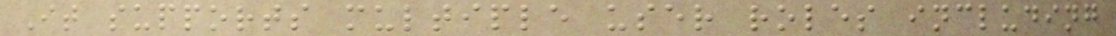It supports multiple user roles including
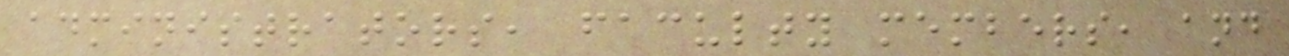administrators, faculty members, and
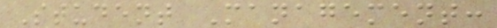Student Management:
